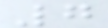7
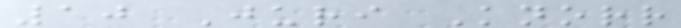10 Juri Knorr
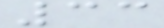33
